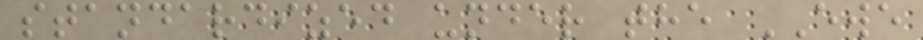standardized under the EWE
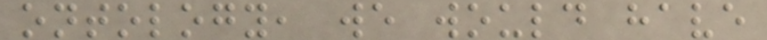ontology, we would have
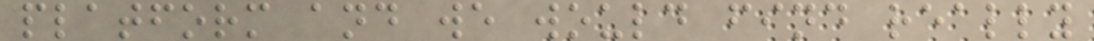platform and we would find really
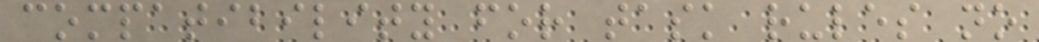compatibility for task rules no
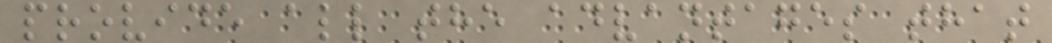provide all the advantages that
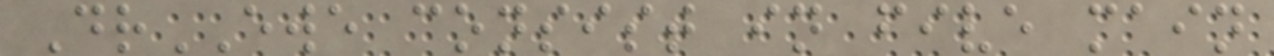DrEWE consist in five main
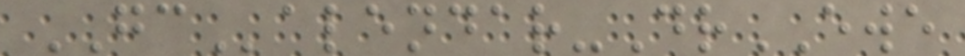GCalendar-DrEWE
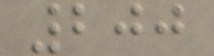200
